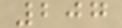207
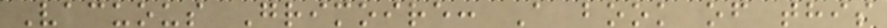Vacuous Grimoire: A book of this
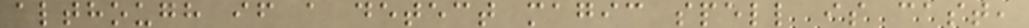although if a detect magic spell is cast,
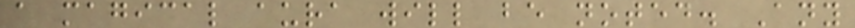a magical aura will be noted. Any
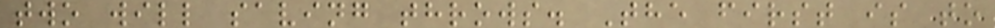two will saving throws. The first is to
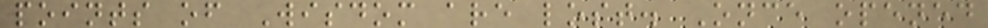points of Wisdom are lost. Once opened
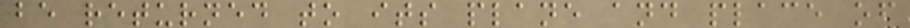be returned to its plane and place of
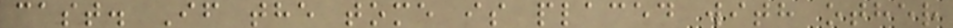cast. If the tome is placed with other
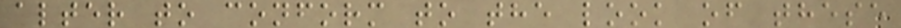alter to conform to the look of these
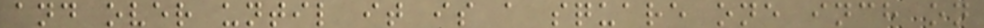and over until it is a square one inch on
